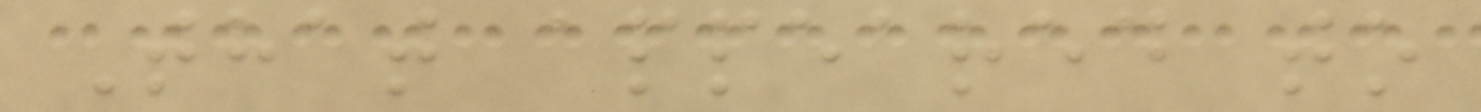That appeared to
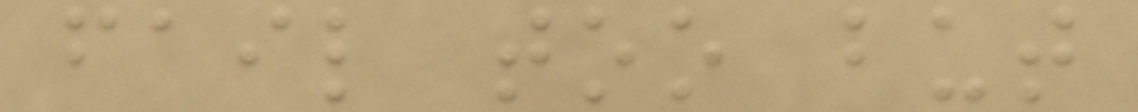fail too but
